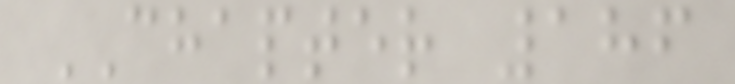CHAPTER 186
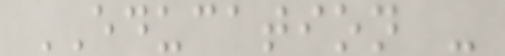EDUCATION -
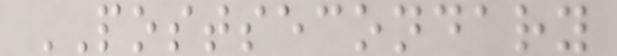POSTSECONDARY
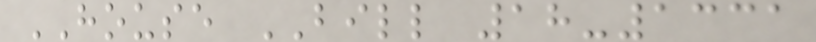HOUSE BILL 18-1331
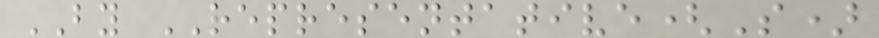BY REPRESENTATIVE(S)
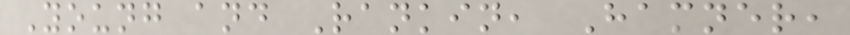Young and Rankin, Hamner,
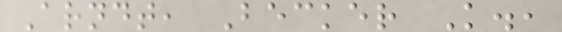Arndt, Becker K.,
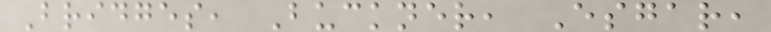Bridges, Buckner, Esgar,
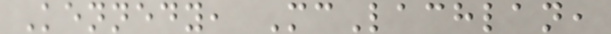Kennedy, McLachlan,
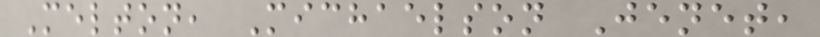Melton, Michaelson Jenet,
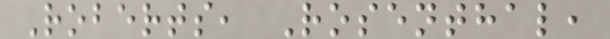Roberts, Rosenthal,
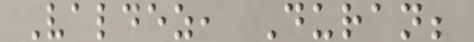Valdez, Duran;
